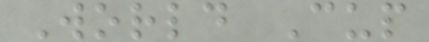World Cup
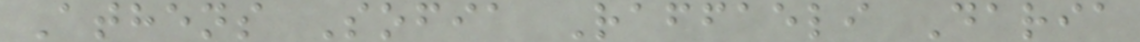Athens Sofia Raffaeli Daria
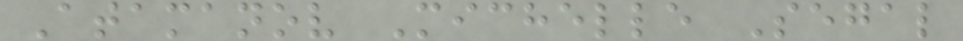Atamanov Michelle Segal
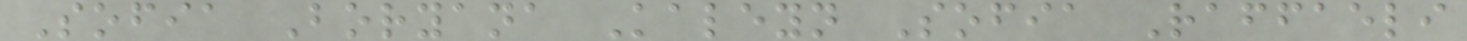Sofia Boryana Kaleyn Sofia Raffaeli
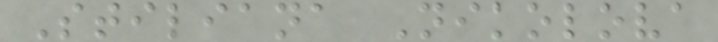Stiliana Nikolova
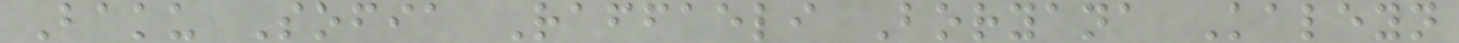Baku Sofia Raffaeli Boryana Kaleyn
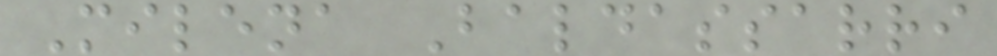Milena Baldassarri
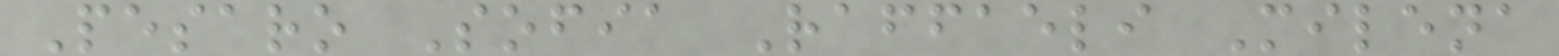Pesaro Sofia Raffaeli Milena
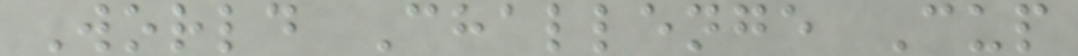World Challenge Cup
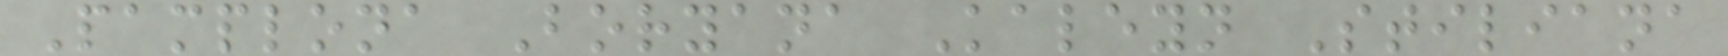Pamplona Boryana Kaleyn Stiliana
